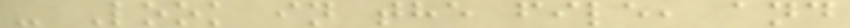- Look in the file, and
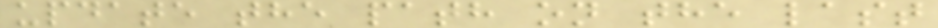update the path on the last
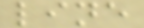line
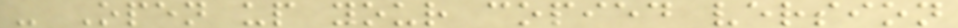- Open up your copied version
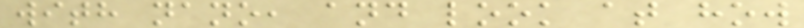with nano, and look at how
